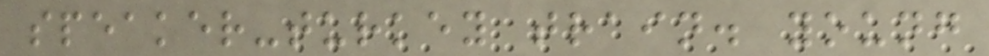speaker-turkey train. young
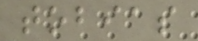tobias
